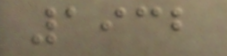1932
